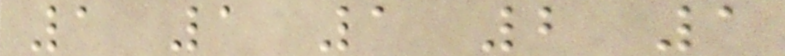1 1 1 2 1
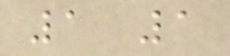1 1
